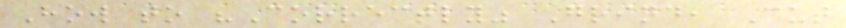How to "Correctly" Grind, Cut
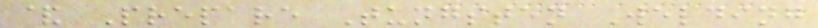& Prepare Tungsten Welding
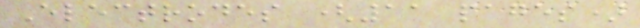Electrodes (11 pages)
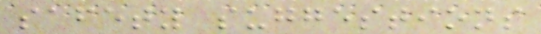safety suggestions
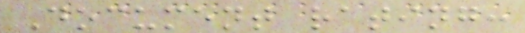Document rating:
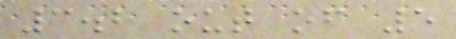3.2 out of 5
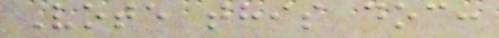Vote this doc:
